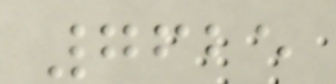7625
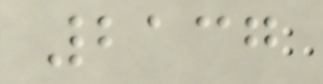2137
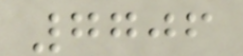7706
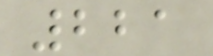221
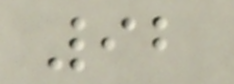92
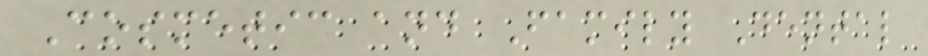Cosmetic and Family Dental
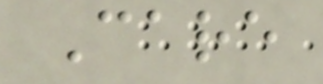Care
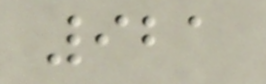921
